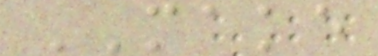MAKE
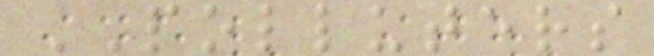POLLUTERS
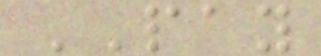PAY
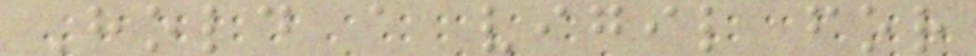Hold a vigil for
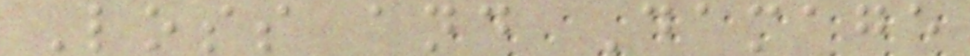Loss and Damage
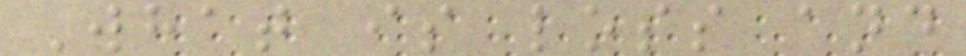What is loss and
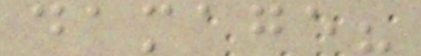damage?
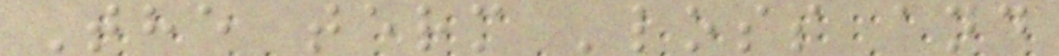The term 'loss and
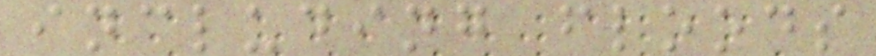including floods
